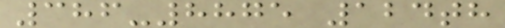386-8875 124th
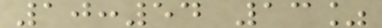10:54 13%
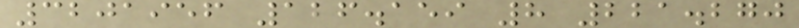3201956 126.159 8 221.270
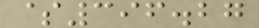$396.27
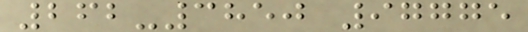262-3850 97775
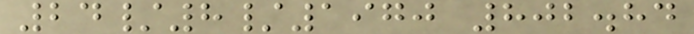24/8/1970 802.84
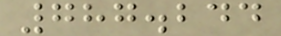787.244
